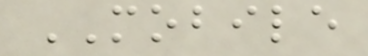MOBILE
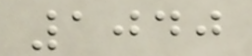1040
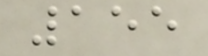155
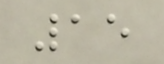15
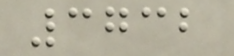3732
